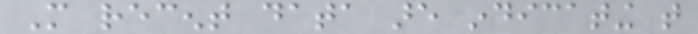More recent data are indicating that
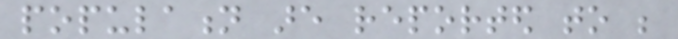population are reported to be
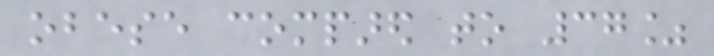obese compared to 37%
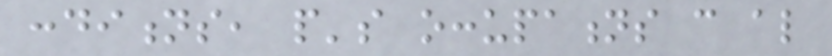conditions, people's occupations can also
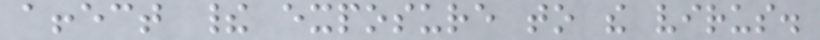affect their exposure to the virus.
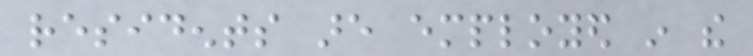residents are employed in the
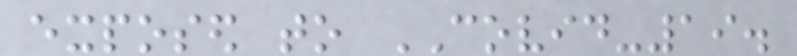exposed to COVID-19.
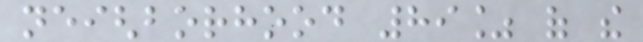neighborhood 89% of the
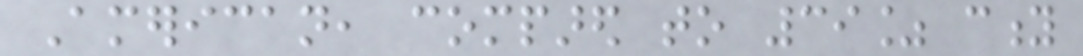American, compared to 39% city
